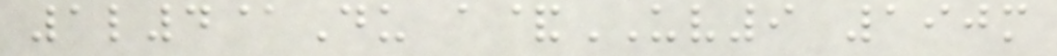1l4@Du a&UV9 190m
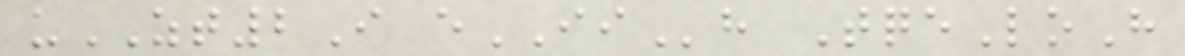uZT2I eIIh TqeLoH
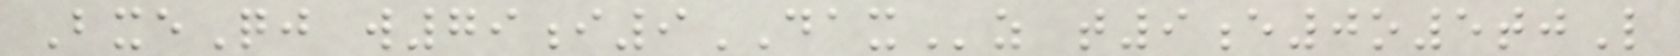BxeQj w79i9DAXz t9e0o5tjL
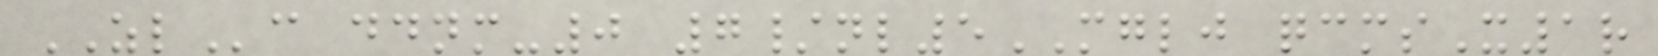ZLc ddnm-0 7/nl5MGLJ qcmsX1r
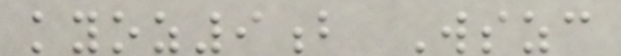kyoz9b Wszc
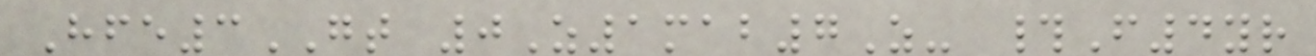Hfe3GT 0Z1mab7Z- #F4yr
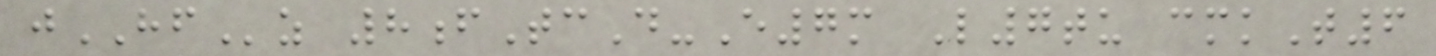jHFz 8fTcD-E7m L7tu cmkT6
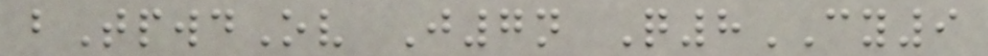bTpwdOv J7n Q8CY9
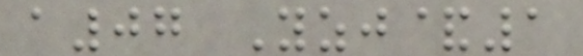a07 Yzj&1
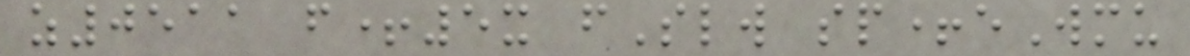z0511 f+5x fSlw sp+eWmu
